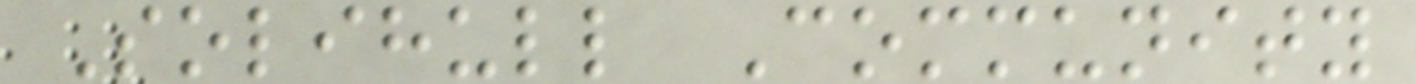Solihull Community
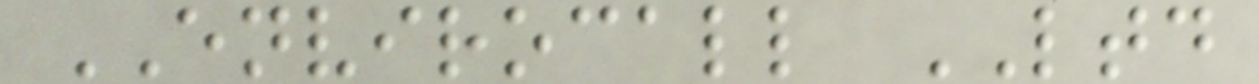ENVIROCALL LTD
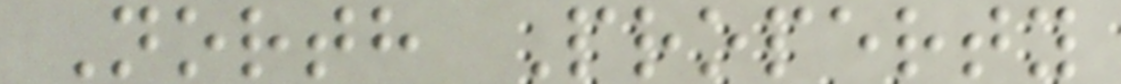North Property
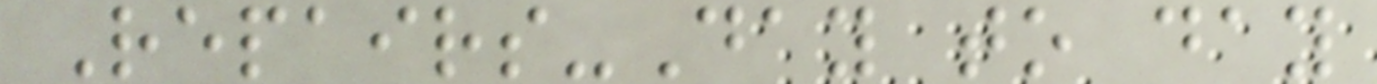Repairs-Day to day
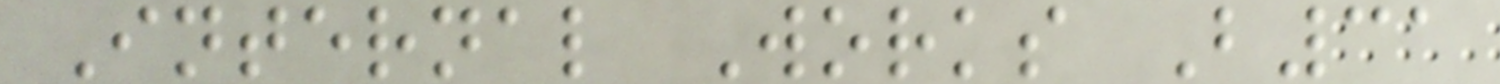Internal Works B31
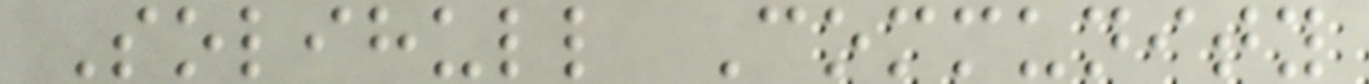Solihull Community
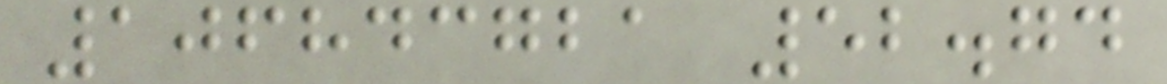106843721 52.74
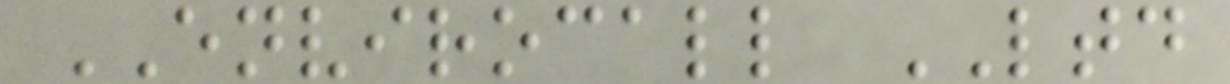ENVIROCALL LTD
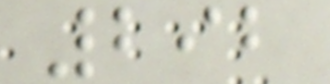292
